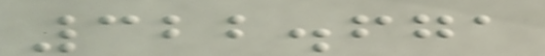322.671
